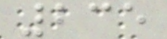235
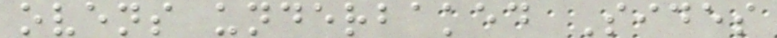ovens underbaked Sides
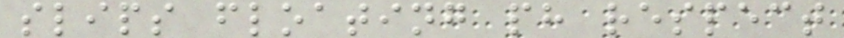slips floating ph respect
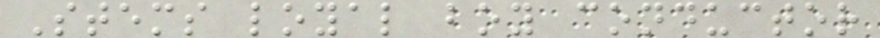Stems loyal boy conductor
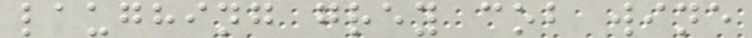laughing grey cob wine
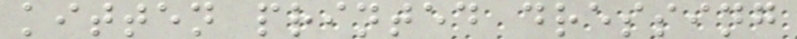kitten printed dressing
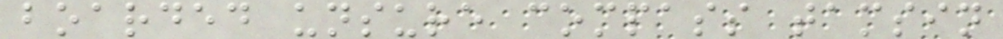boarded unsure compass tamsin
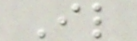Il
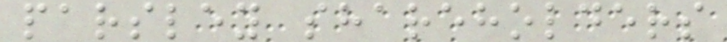parsley shareholders
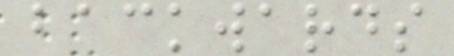backwards
